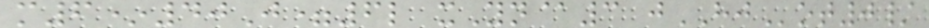m6*40J=6l xYn@3 jHJot0/
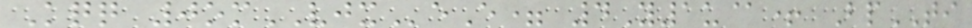Kqq 0omVJXeE= 4Y1u@+ BpTI
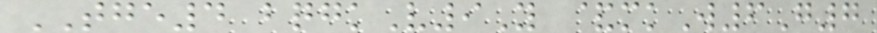TGE4 bqgkV9Y &mkW6G7
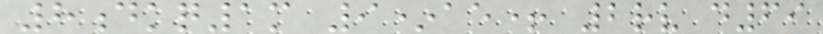8dkq1m 9*ae+ 2rv d69
